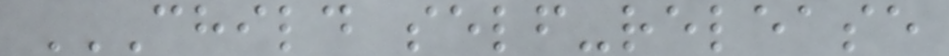CHILD SELF-RELEASE
